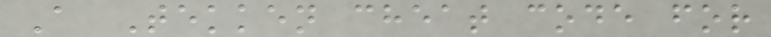A Tekken cheat code for
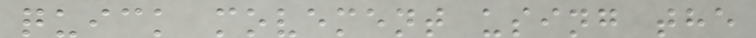quick movement using the
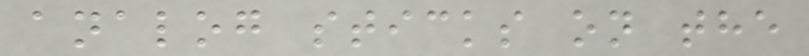analog sticks on the
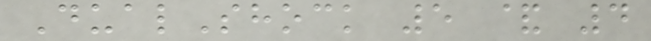DualShock 5 & 4
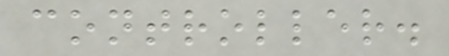controller.
